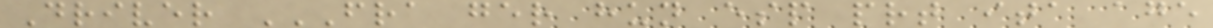Driver FRA GER HUN ESP PRT ITA AGE
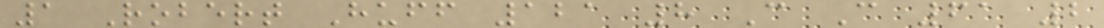1 Robert Huff 121 8 C C 61 2
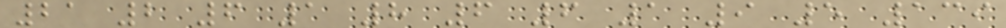21 2 6 1 8 6 6 1 9 5 139
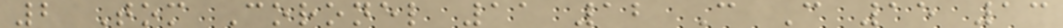2 Tom Coronel 11 12 C C 15 13
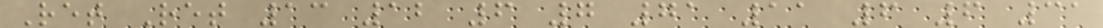Ret Ret 13 12 6 7 71 11 6 6 31
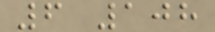6 108
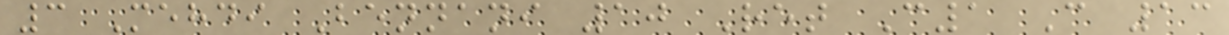3 Mehdi Bennani 10 Ret C1 C 13
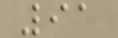91
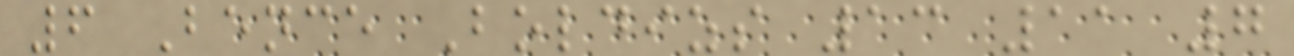6 Bence Boldizs 13 11 7
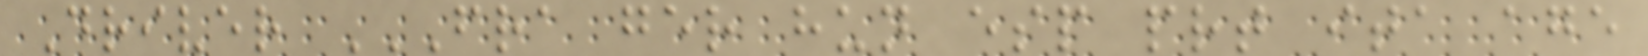Driver FRA GER HUN ESP PRT ITA AGE
